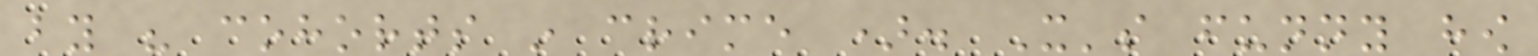by his cohorts in crime ). It's funny how
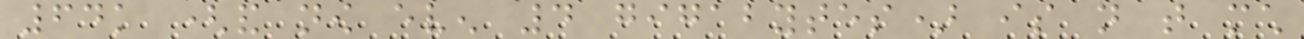64k (and now even 4 gigabytes) is not that much
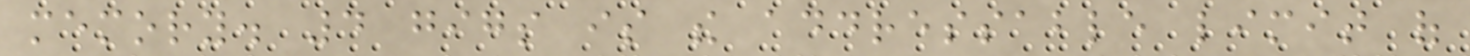memory. 4 gigs is the addressable limit of
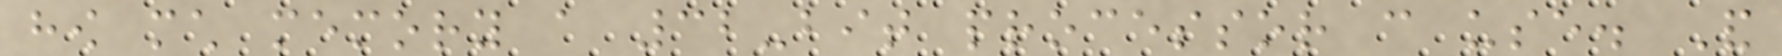how much memory a 32-bit processor can use. And
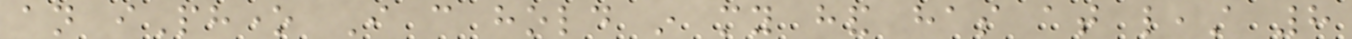an iPhone I can hold in my hand has at least 8
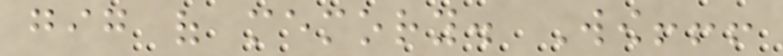gig of memory. Wow!!!
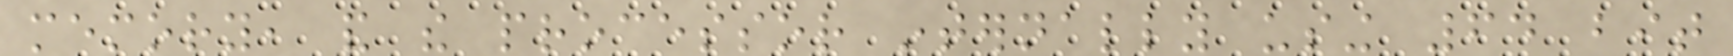memory, and the processor internally using 64 bit
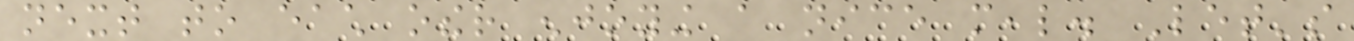next to each other enjoying a nice meal. Let's
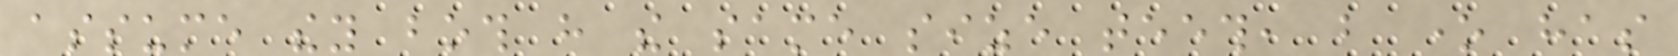assume they both have the same size teeth, but one has
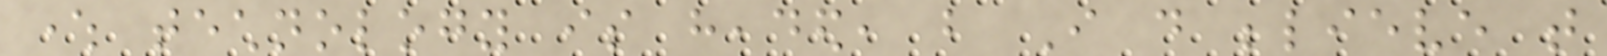where technology is headed, but I do believe that
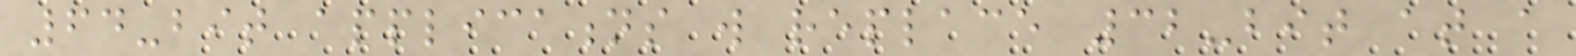64-bit applications will replace 32-bit at a
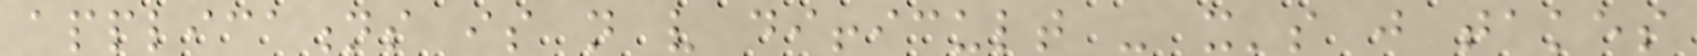applications is not very difficult - it's just takes
